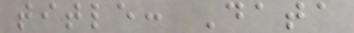title: Data
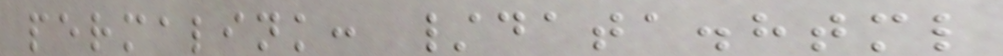permalink: /data.html
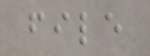file
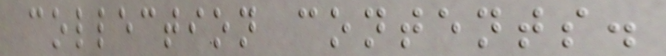collection contents.
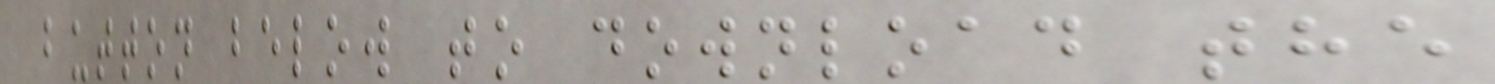button below to download the
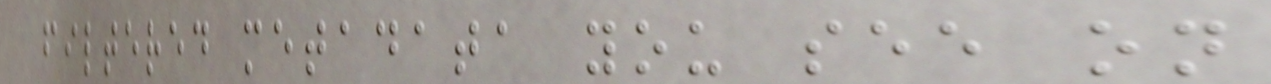filtered metadata you see on
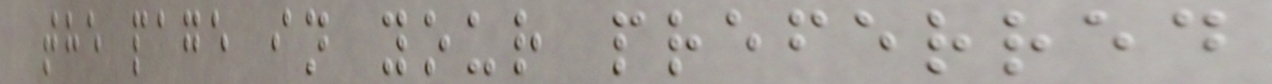the page in your preferred
